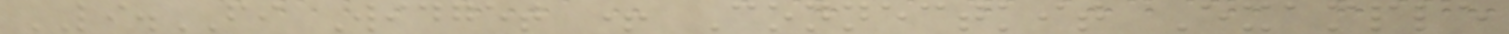LI.FI Widget + Connectkit Example
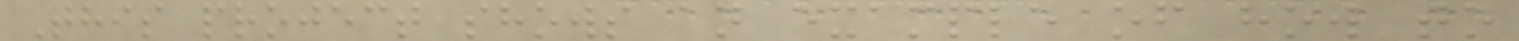This project shows an example of how to
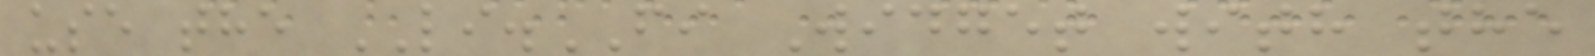use the LI.FI Widget with the
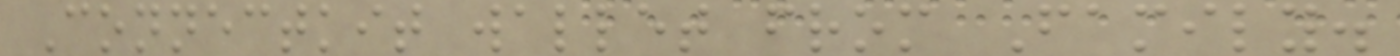Connectkit wallet from Family.
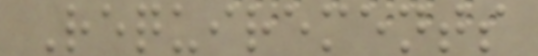Requirements
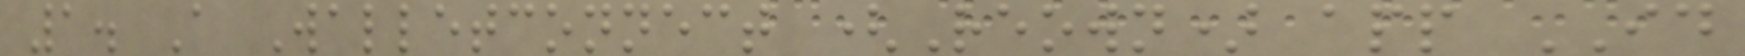1. A Walletconnect (Reown) app ID
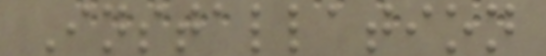Installation
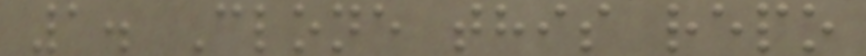1. Clone this repo
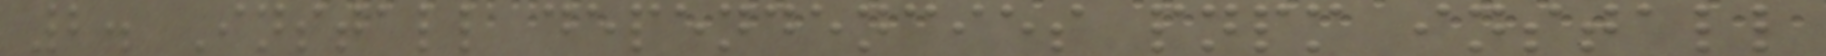2. Install dependencies pnpm install
